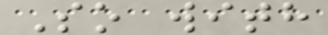So with
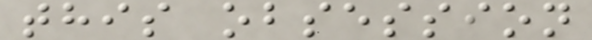this obsession
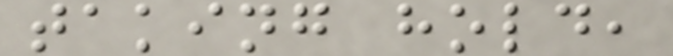taking hold,
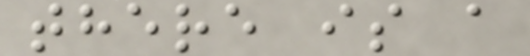there is a
